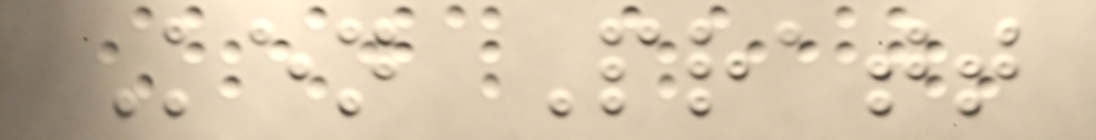Ken Pratt
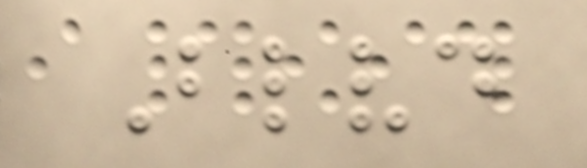Blvd
